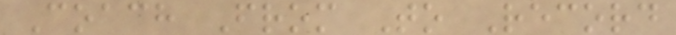Coach From To Record
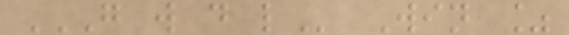G W D L Win %
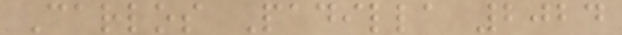Carlos Padilla 2024
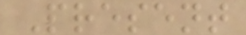Present
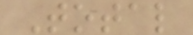Total
